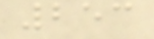253
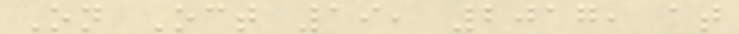On Oct 19, 2017, at
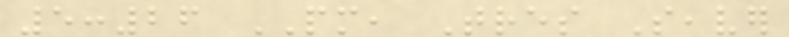5:26 PM, Tres Seaver
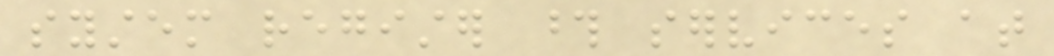system register those services at
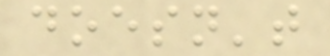doesn't
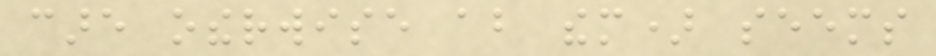care otherwise about them) seems
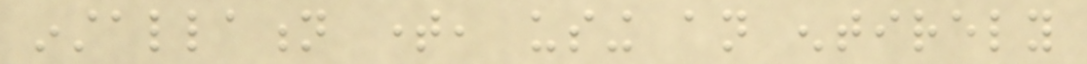installation time, using an entirely
